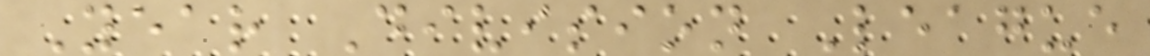Year Division League
